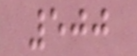500
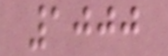1000
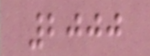2000
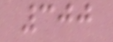300
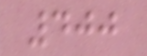400
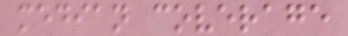median coverage
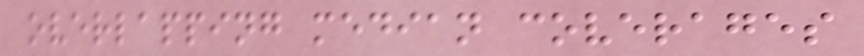overlapping median coverages
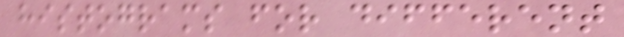histograms for different
